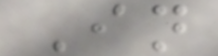In
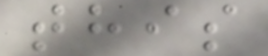this
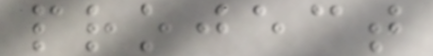project
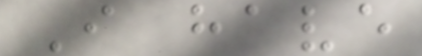I have
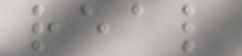real
